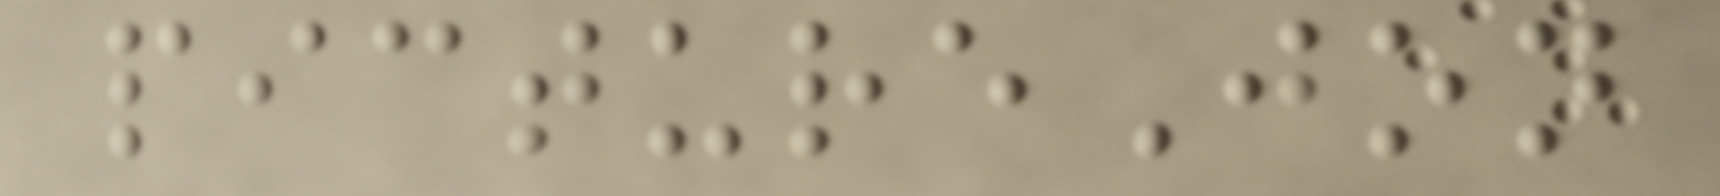pictureJon
